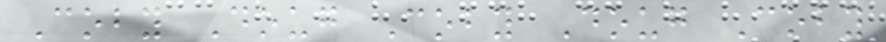Coby Doug Coby Doug Coby
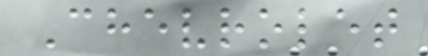Chevrolet
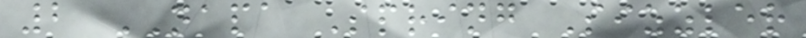2 NAPA Spring Sizzler
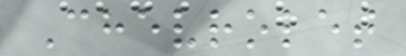Chevrolet
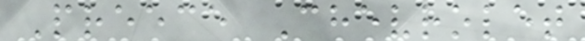Preece Chevrolet
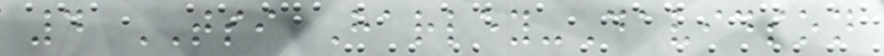4 TSI Harley-Davidson
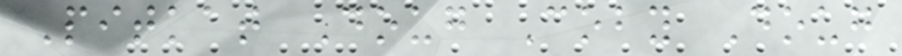Pitkat Doug Coby Doug
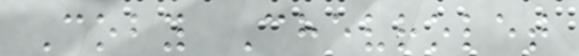Coby Chevrolet
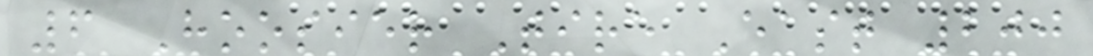6 Hoosier Tire East 200
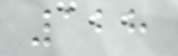128
